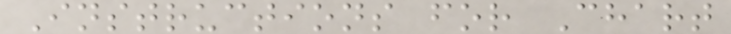Instructions for Chart
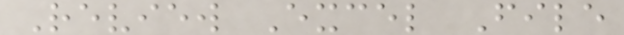Review Excel File
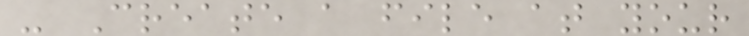- Create a file at your
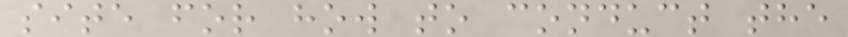site for how to conduct the
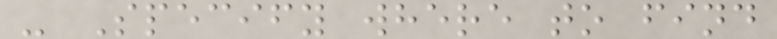- Specify where to find
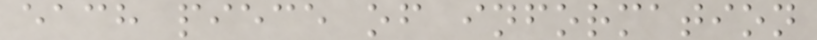each piece of information
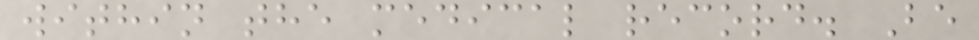within the medical record. Be
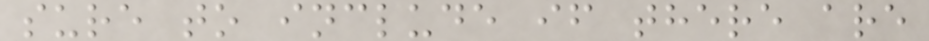sure to include if there are
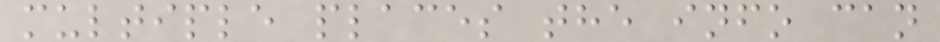multiple places the info can
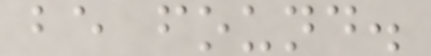be found.
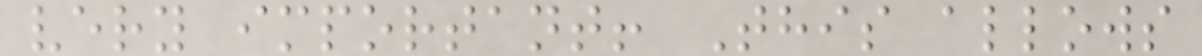very important! This allows
